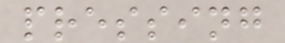pressing
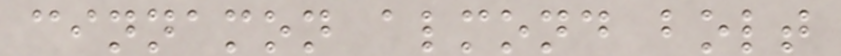cinnamon almond bolt
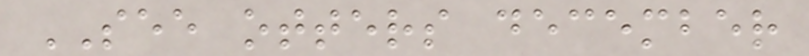SEE otters december
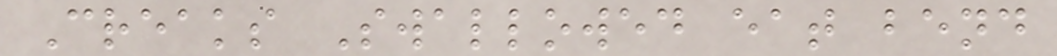Creaks Swallowed eat bend
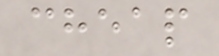cheap
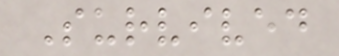Survived
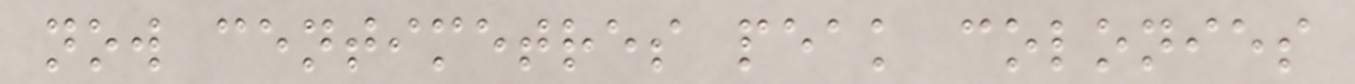now centimetres peak colonies
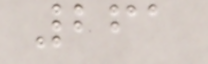261
